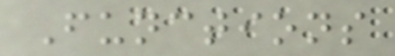Functions
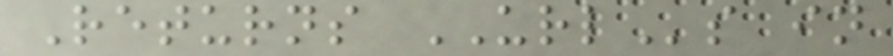Returns URLs in
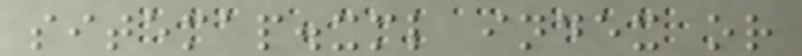sitemap.xml index or
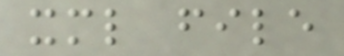xml file
